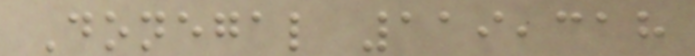Donegal 119,318
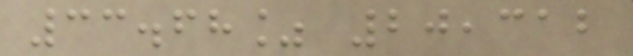33.68% 20,312
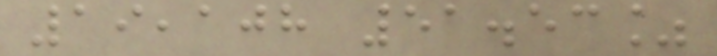19,108 51.53%
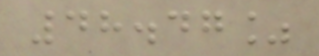48.47%
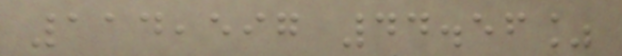114,597 44.56%
